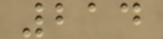214
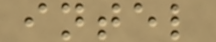intel
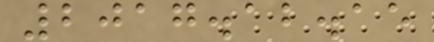2017.12.15
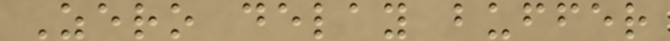Zero delay buffer
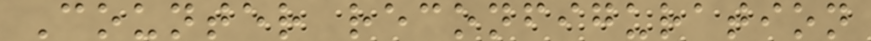Counter reconfiguration
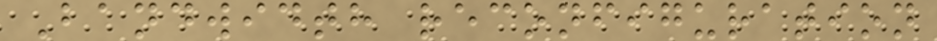Bandwidth reconfiguration
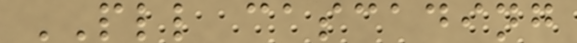PLL cascading
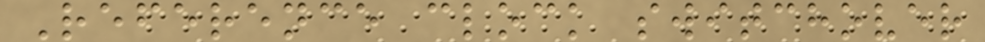Reference clock switchover
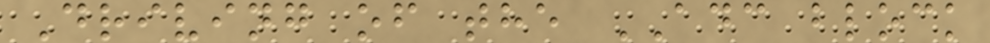Driving of the ADC block
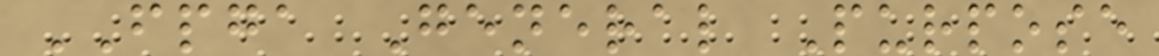FPGA General Purpose
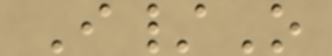I/O
